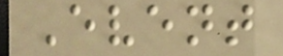Event
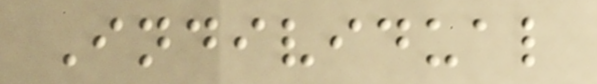Individual
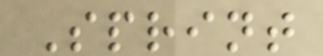Sprint
